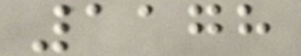1178
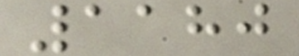1180
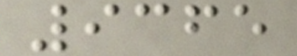9365
